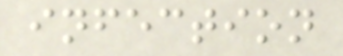infection
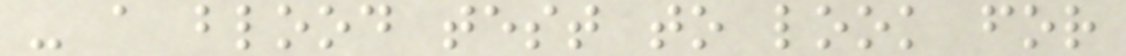- a blood test to look for
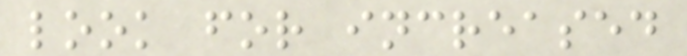look for increased
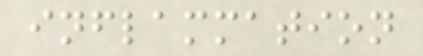inflammation
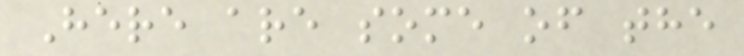Here are some of the
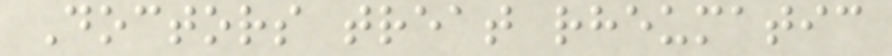Doctors treat rheumatic
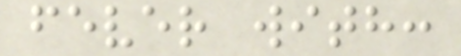fever with:
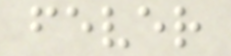fever
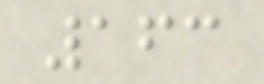163
